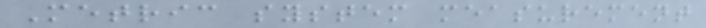Metric system measurement
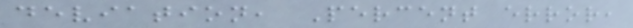deviation, Percent error,
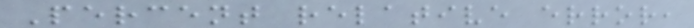Percent relative error,
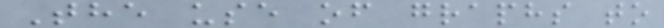The use of graphs to
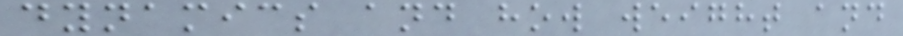dynamics and how weight and
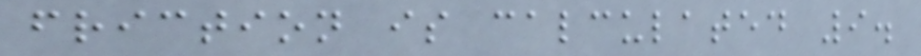friction is calculated 9.
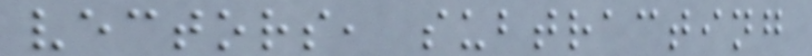vectors, subtracting
